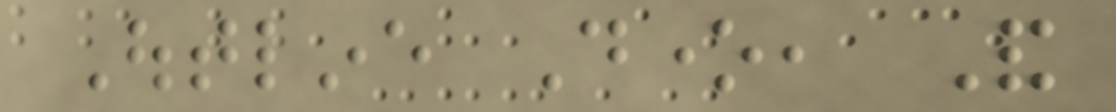Outline Done, And
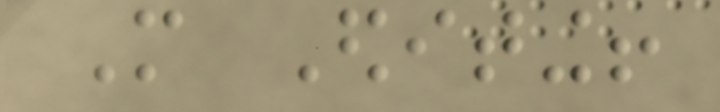More Editing!
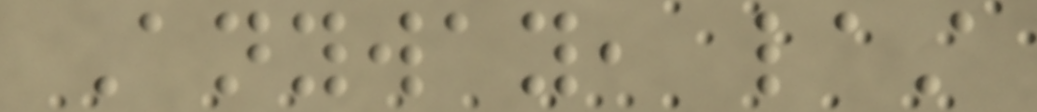Anyway, last
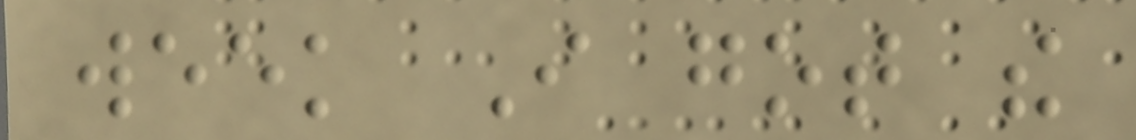week I got the
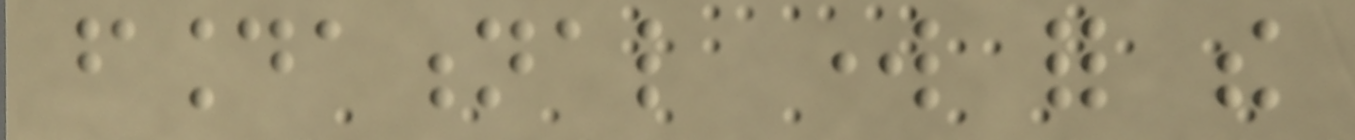foundational work for the
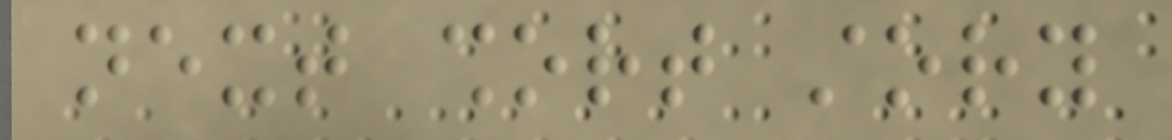next short story
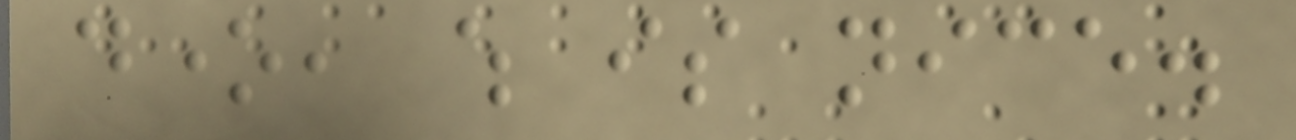done, which is nice.
